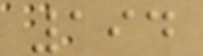194
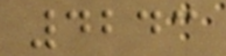4243
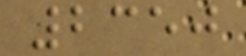2350
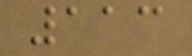113
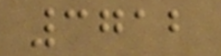3712
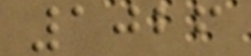1026
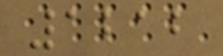1212
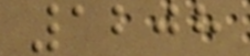1208
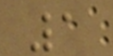1
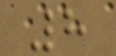8
